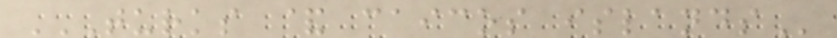TURKS & CAICOS ISLANDS
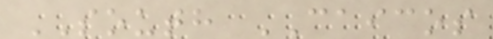SOUTH CAICOS
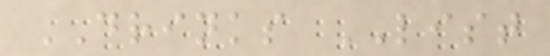DRINKS LIST
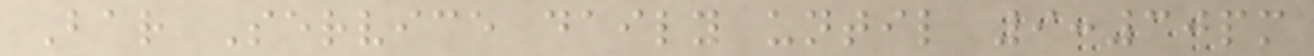Bar Service daily until 9:30pm
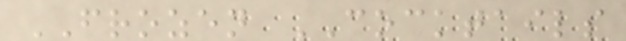FROZEN COCKTAILS
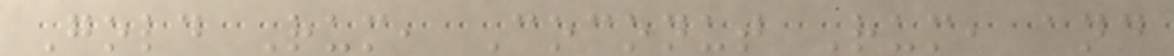Gold Rum, Coconut Rum, and
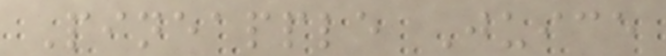Pineapple Juice
